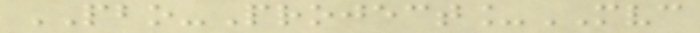PBO-Project_MVC
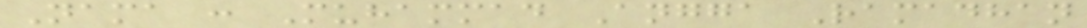Nama : Muhammad Angga Ramadhan
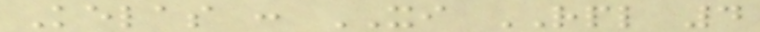Kelas : XI RPL 4
